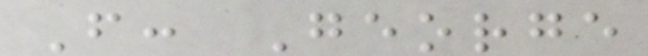From: George
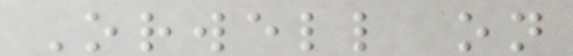Orwell on
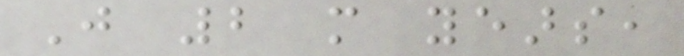Just 2 more years,
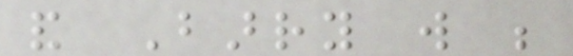and Barry will be
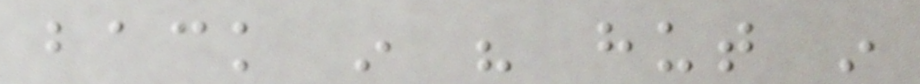back in his hut in
